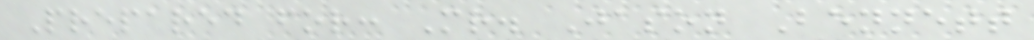Prepared for: Mr. Jason Bennett
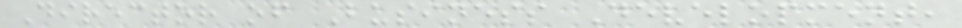Director of Business Development,
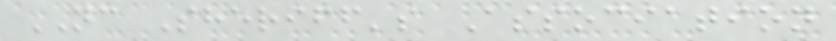NC Sheriff's Association
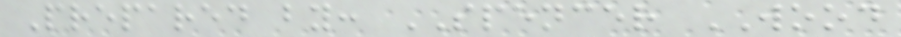Prepared by: SPENCER WOOD
